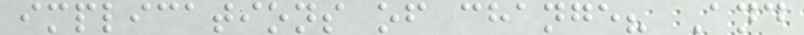implications of change? And
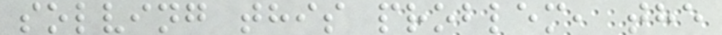solving this problem, the
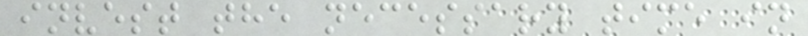invest the necessary time in
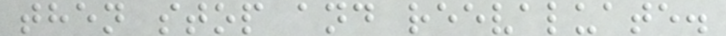then stop and reevaluate.
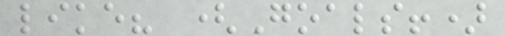like? (Goals!)
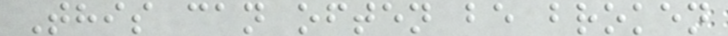This can often be broken
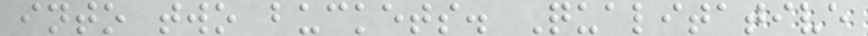into two buckets. Qualitative
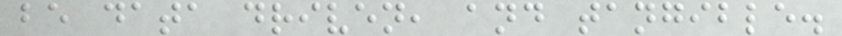be data driven, and tangible.
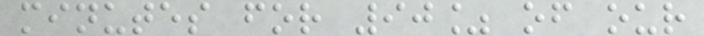minutes for 90% of our
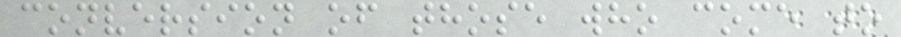conversion of those who come to
